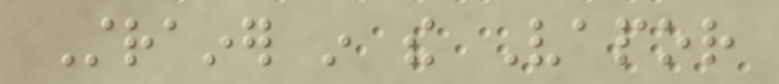Strainer in the Vapor
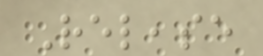Release
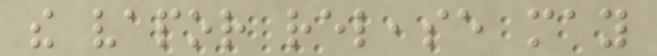the vapor release may
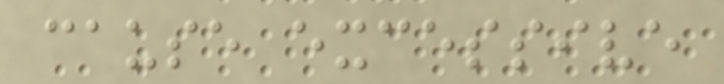cause excessive
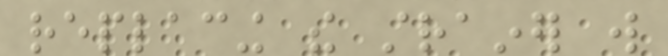replacing the strainer will
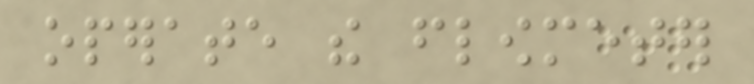operate the flowmeter
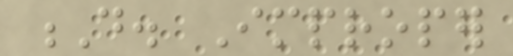D. Improper
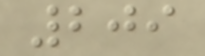209
